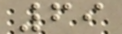69
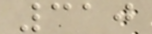310
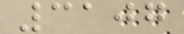3107
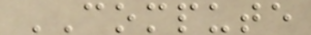COMPUTE
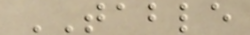TABLE
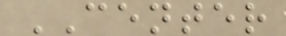CENTER
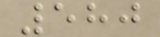580
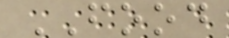FOOD
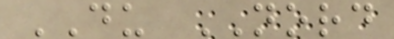DU NORD
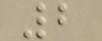2
